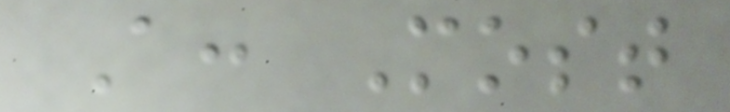A: Most
